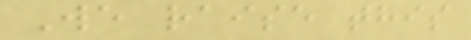We raise this
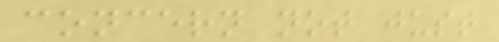concern not just
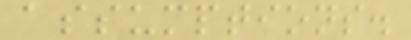assumptions.
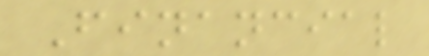Financial
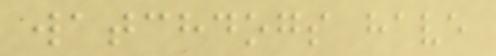watchdogs have
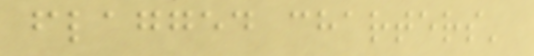flagged charters'
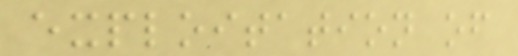exploitation of
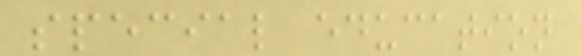special education
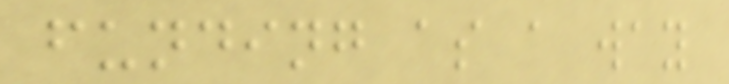funding as a way
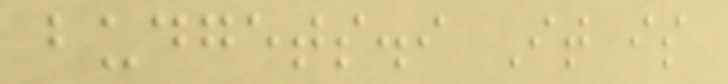budgets.i It is
